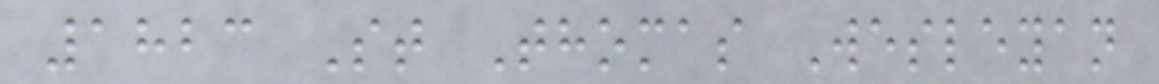1823 St Thomas Wesleyan
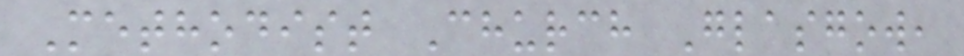Methodist Church Glasgow,
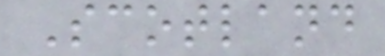Scotland
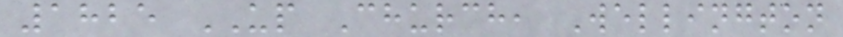1825 UP Church, Wellington
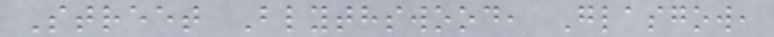Street Blythswood, Glasgow,
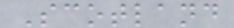Scotland
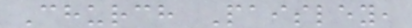Church Paisley,
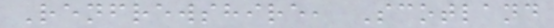Renfrewshire, Scotland
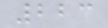223
